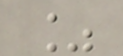%
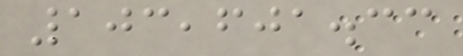103,601.33
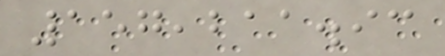157,211.93
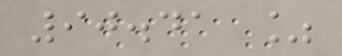90.41 %
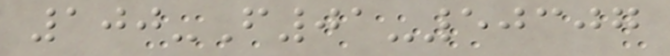100-F01-50307
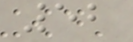52
